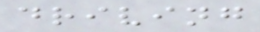driving
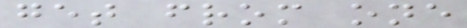get from one
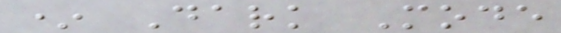* Dark Mode
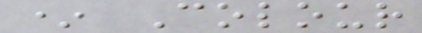* Colour
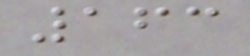163
